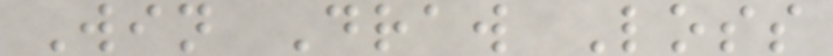Win Draw Loss
